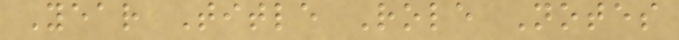Year Title Role Notes
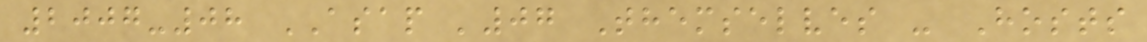2007-08 ASAP '07 Themselves - Hosts
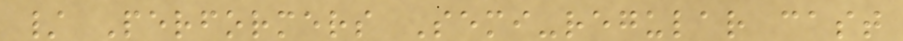/ Performers Semi-regular cast
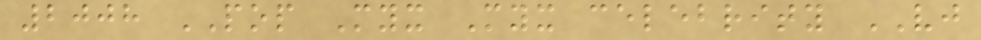2008 POP Myx Myx celebrity VJ
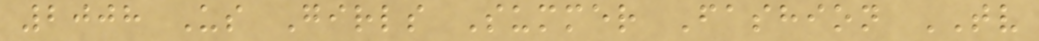2008 Us Girls Summer Fashion TV
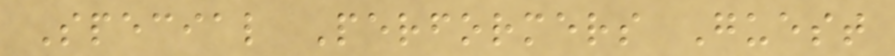Special Performers Guest
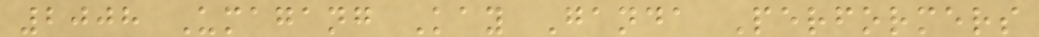2008 Umagang Kay Ganda Performers
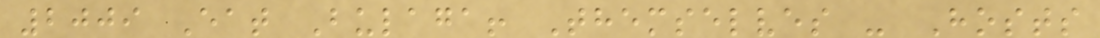2009 Eat Bulaga! Themselves - Hosts
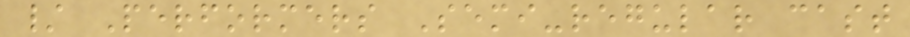/ Performers Semi-regular cast
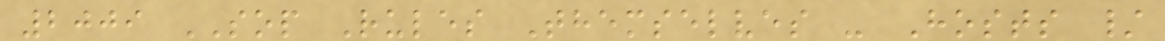2009 SOP Rules Themselves - Hosts /
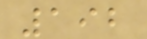192
